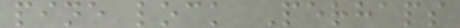pine lock Perhaps
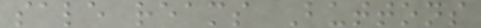sale reams Buttons
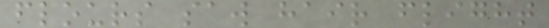flours saw hair flight
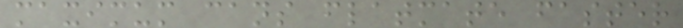maximum cans flatmate faster
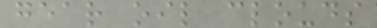gear oil clouds
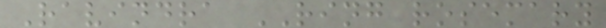Ravindra RING rosemary
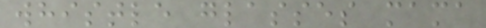whistle glasses mama
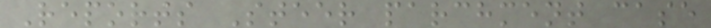Reports Steer parchment case
